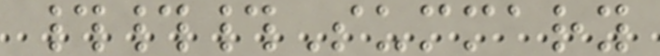###Summary
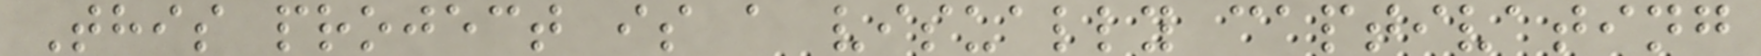This project is a visually captivating
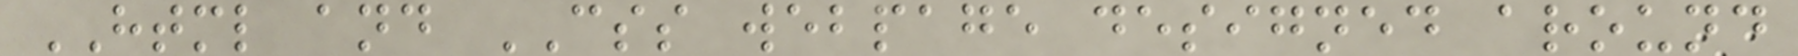HTML and CSS webpage designed around
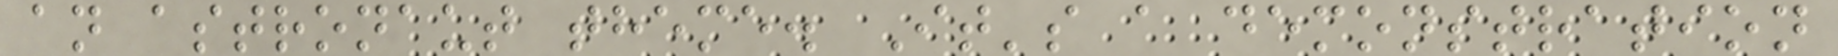an astronaut theme. It's a demonstration
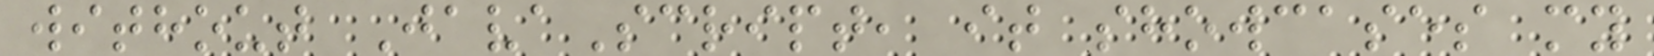without JavaScript, it showcases my
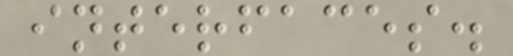interfaces.
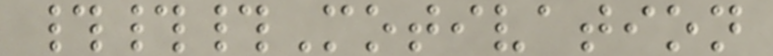###Motivation
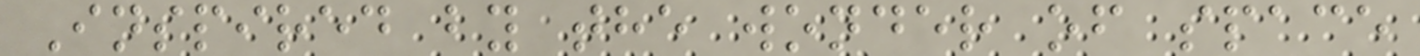Inspired by the wonder of space
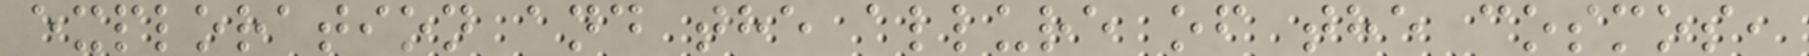exploration and the allure of the cosmos,
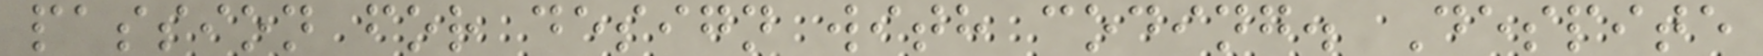passion for design with coding. Despite
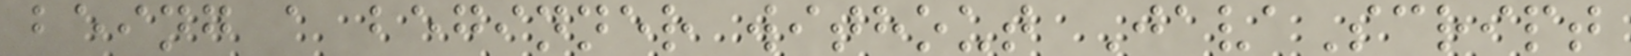being a beginner without JavaScript
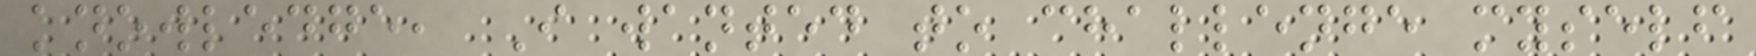knowledge, I wanted to challenge myself
